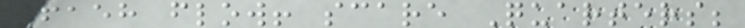6158 flow! scare Quarters;
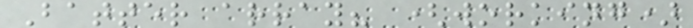Batter array? (working)
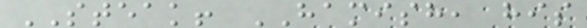STEAK! HAMISH, his
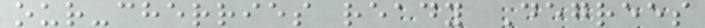our-cherries ready Degrees
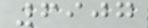6907
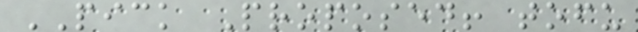PICK Proposed! tofu
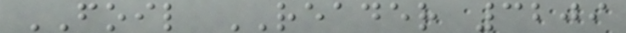FOIL READER 3209
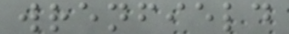wrenfield
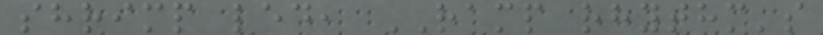shrimp led, RAMP rhythm's
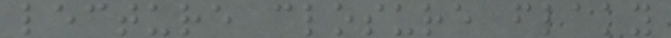lecture closure flaky
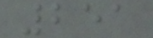251
